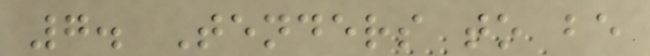7. Tenders to be
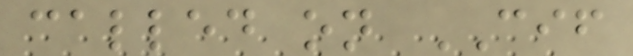called on CIF
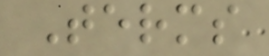Terms
